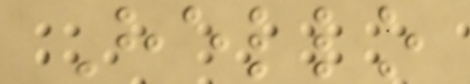Hello
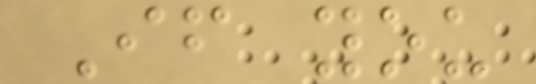If you
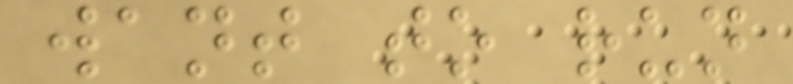want to run
